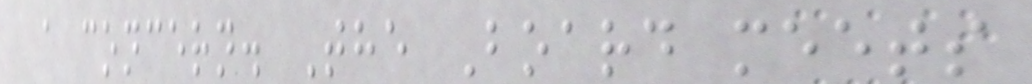a concern. The Board meets
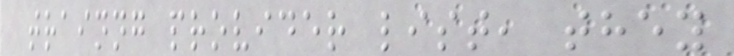trainng provider list, they
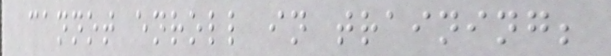cannot enroll in training;
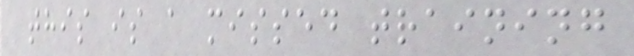this is a missed training
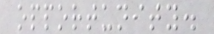opportunity.
